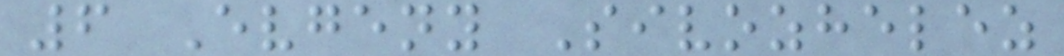6 Evgeny Sivozhelez
